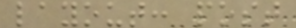layout: post
